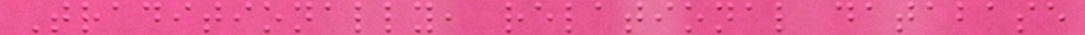Traditionally, relational database
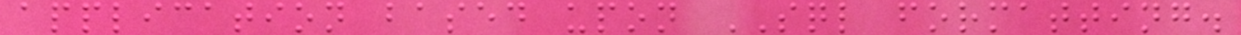application based upon SQL formatting.
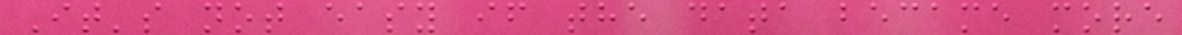It's not easy if the data became more
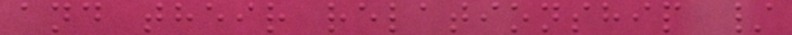and their relationship /
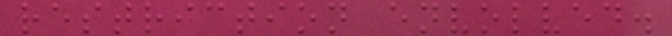restriction envolved.
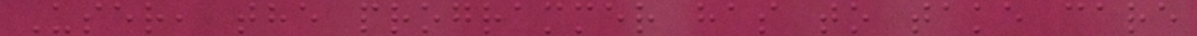User, the programmer has to take care
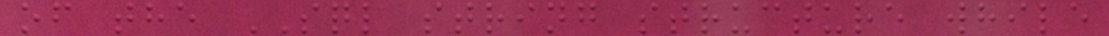of the SQL string structure while
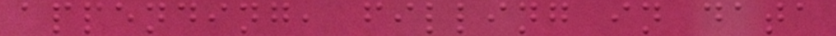appending, filling in data
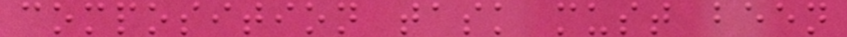composition task must been
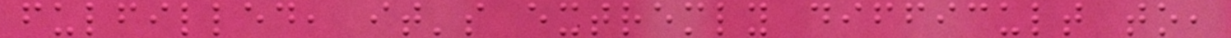fulfilled, it's extremly difficult to,
